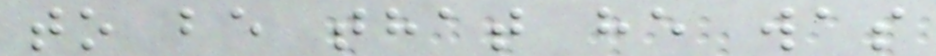to be that he was
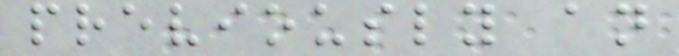previously an
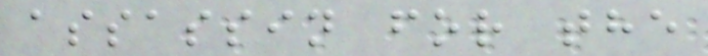assassin for the
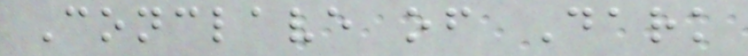Conclave of Dark
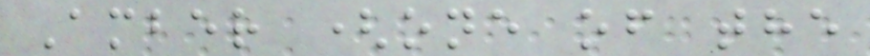Amber (one of the
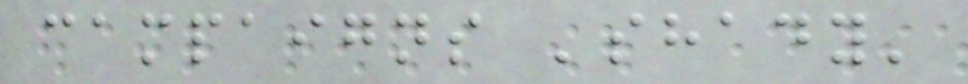campaigns 'shady'
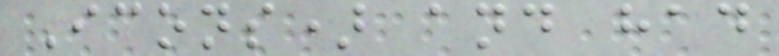Icons) and had
